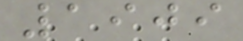1909
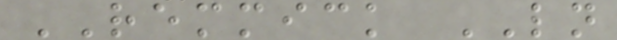REMMICK LN
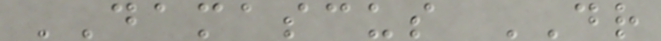DAMASCUS DR
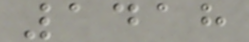1418
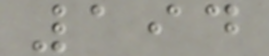194
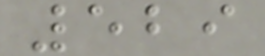529
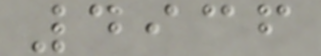4936
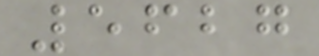5627
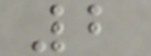2
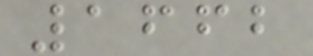1662
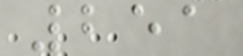251
